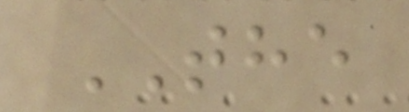THE
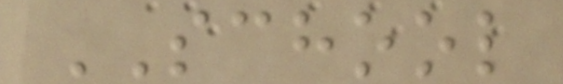SCHOOL
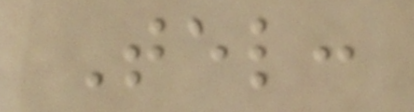Tel:
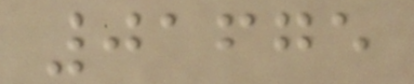01675
